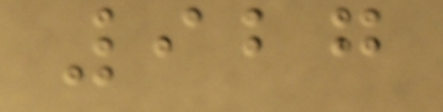927
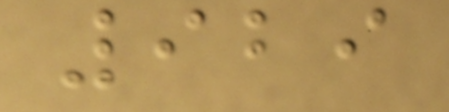929
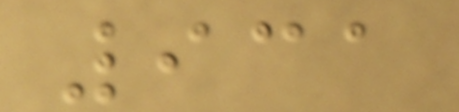931
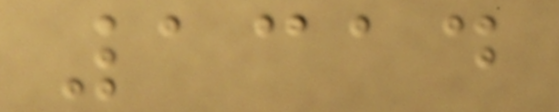1314
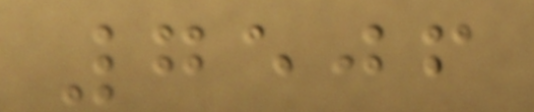7506
